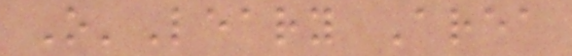O'Leary Area
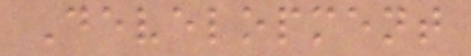Development
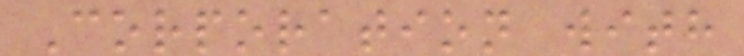Corporation with
